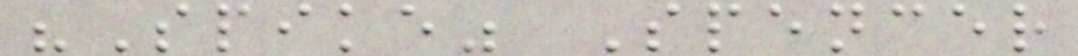"Spike" Spencer
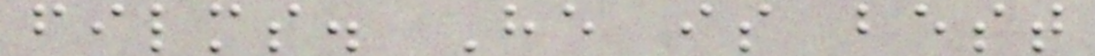films. He is best
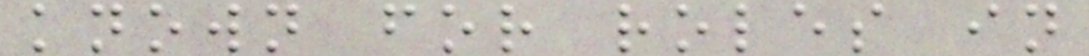known for roles in
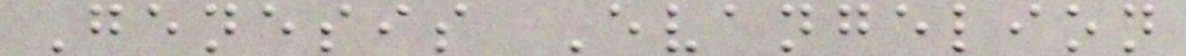Genesis Evangelion
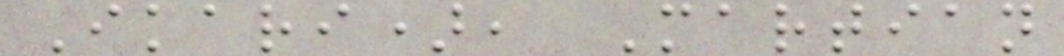Ikari), Martian
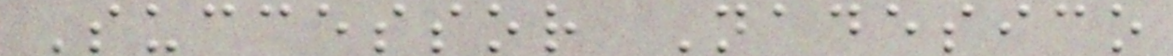Successor Nadesico
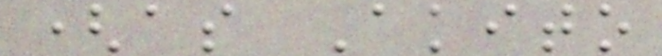(as Akito
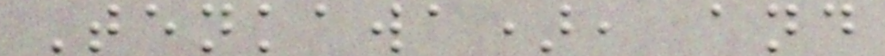Tenkawa), and
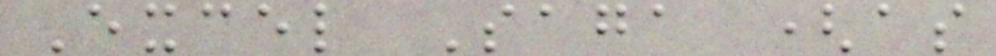Excel Saga (as
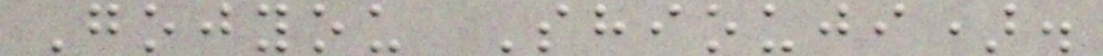Gojyou Shiouji).
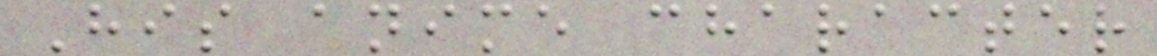His anime character
